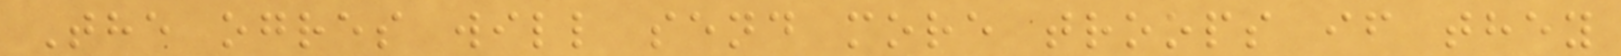The ogres will send more troops if they
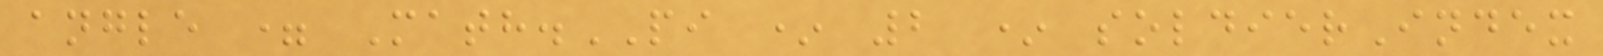angle = Math.PI * 2 * soldierIndex
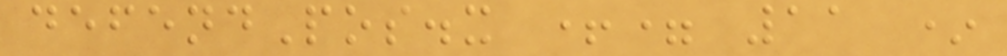defendPos.x += 11 *
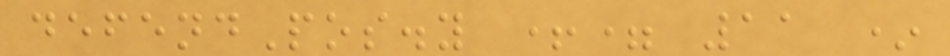defendPos.y += 11 *
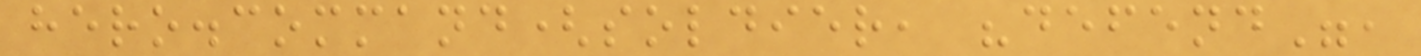hero.command(soldier, "defend",
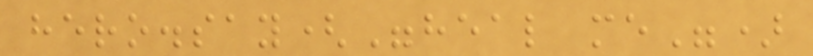hero.say("heal me")
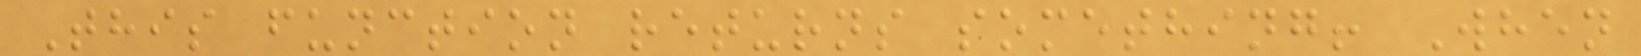This function returns something! When
